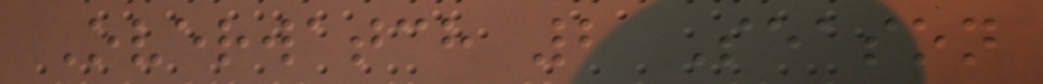Overwatch 2 Season
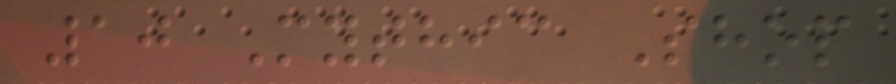10 Mythic Shop
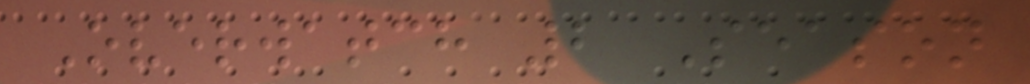Overwatch 2 Season
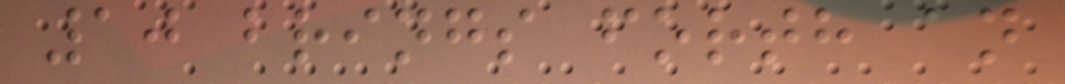10 brings forth an
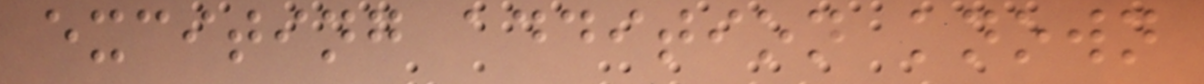exciting addition known
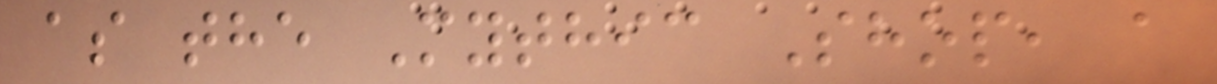as the Mythic Shop, a
